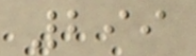299
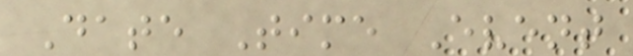Date Time Event
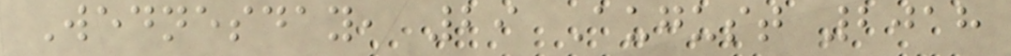Wednesday, 29 August 2018
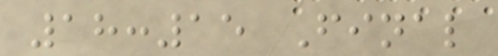18:15 Final
